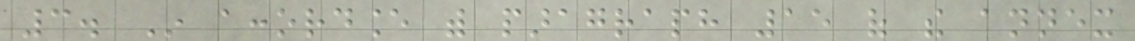3. In accordance with paragraph 15 of the annex
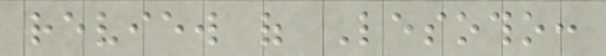review of Lesotho:
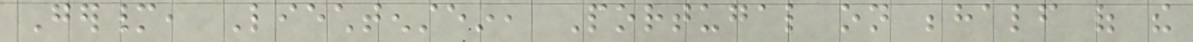Germany, Liechtenstein, Portugal on behalf of the
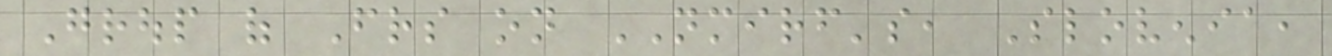Group of Friends on NMIRF's, Slovenia,
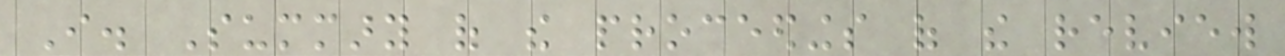I. Summary of the proceedings of the review
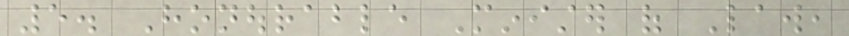5. Honourable Minister of Law,
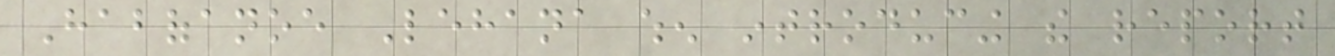Habofanoe Lehana when introducing the report
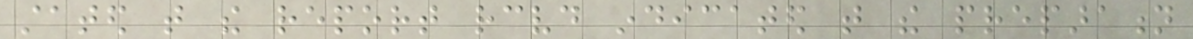stated that the report received indicated that the preparation
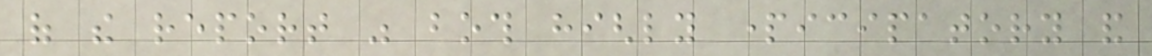of the report was both highly participatory and
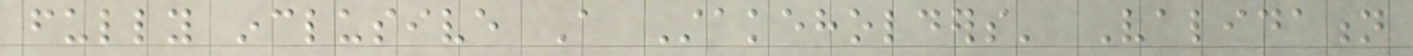fully inclusive A Stakeholders' Validation
